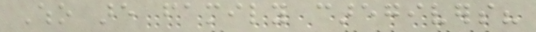Who are family caregivers?
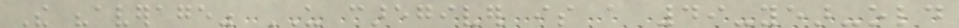The "average" US caregiver is a 49-year-old
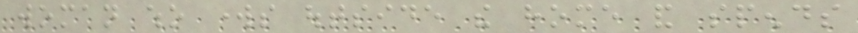woman who works outside the home and spends
